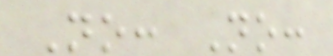No: No:
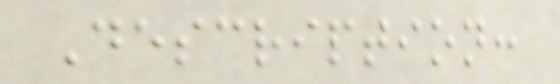Description:
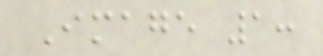Image 1:
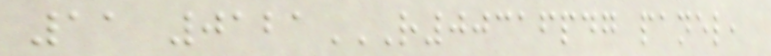11 0121R00316PDG PANEL,
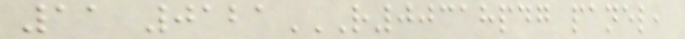11 0121R00318PDG PANEL,
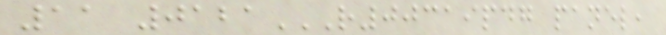11 0121R00319PDG PANEL,
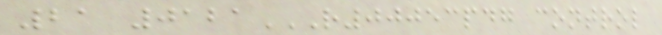21 0121R00053PDG CONTROL
